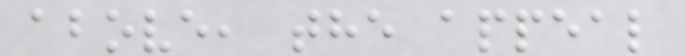above, the appeal
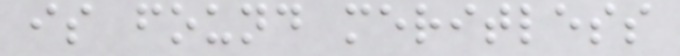is found meritless
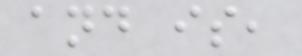and is,
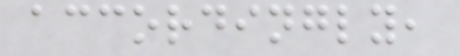accordingly,
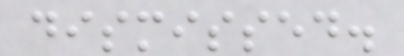dismissed.
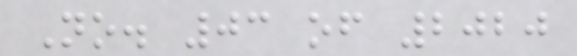No. 03 of 2020
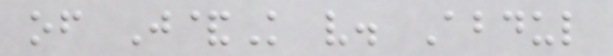of J&K v. Abdul
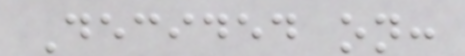Decided on:
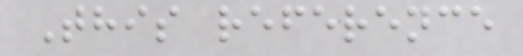This reference
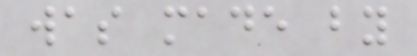was made by
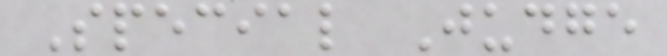Special Judge
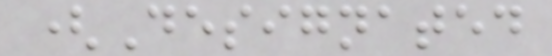(Designated
